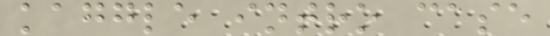kaggle intro case
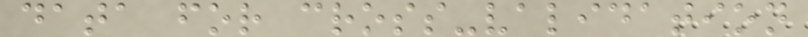data for cross-validation
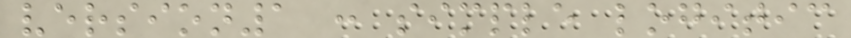version1 : simple logitic
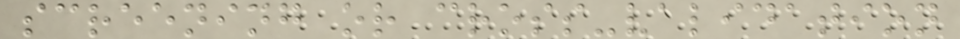screening or cross-validation
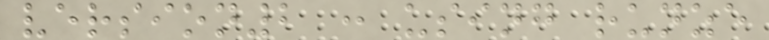version2 : using runze
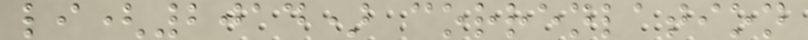li(2014) correnlation
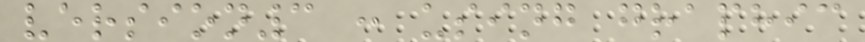version3 : using graphic
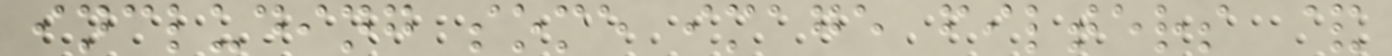including some image filters &
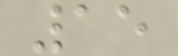15
